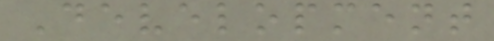Development
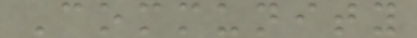Community
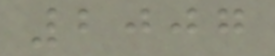2007
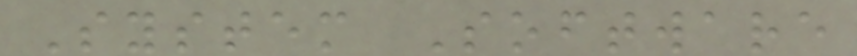System Software
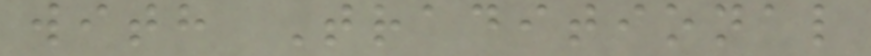with Traditional
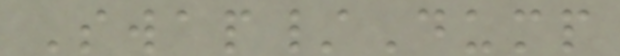Swap/Dump
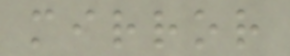mirror
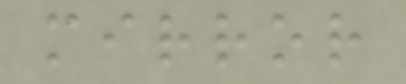mirror
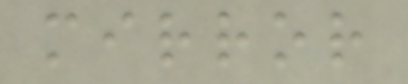mirror
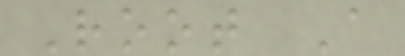Root A
